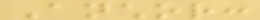Anchor:
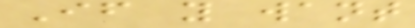If you want
